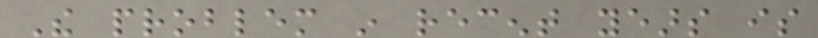The problem in recent years is
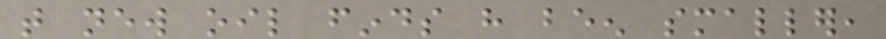that new oil finds have been smaller,
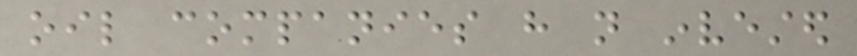oil companies have not invested
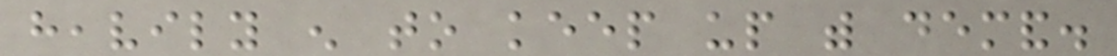heavily enough to keep up with demand.
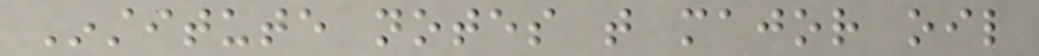Institute notes that major oil
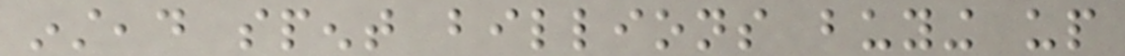instead spent billions buying up
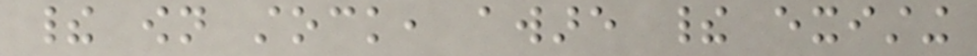their own stock, aware their existing
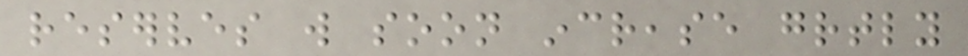reserves will soon increase greatly
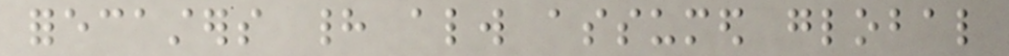forecasters had always assumed global
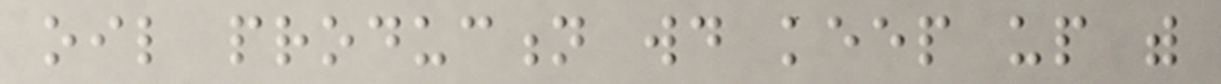oil production would keep up with
